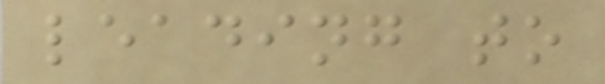leading to
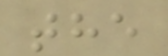the
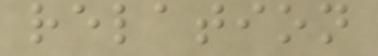relation
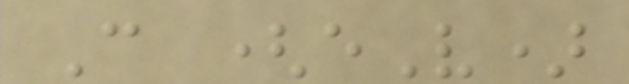C (eV)
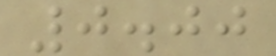0.00
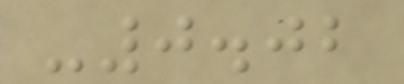-0.02
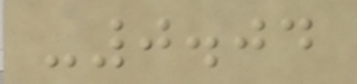-0.04
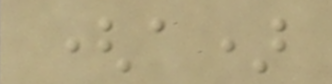(a)
